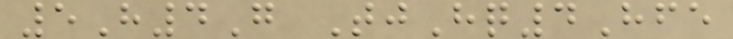5H4G TjHq4Hfe
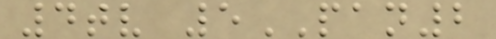4tv 5PAN2
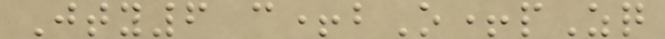Jty6 c+bO+pZq
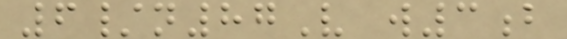6/n87V w3b
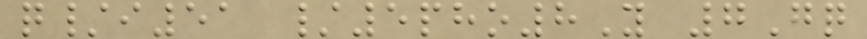q/i51 /5pho8Y 7Gq
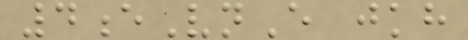4eVnE jkh
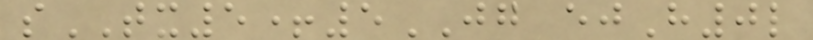sTX5+5JG ejH0l
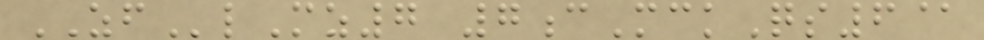ZFlMz7 7cMckQs6@
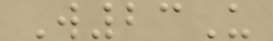W23U
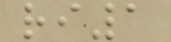ri1
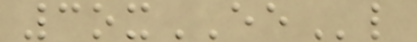3oxEEl
